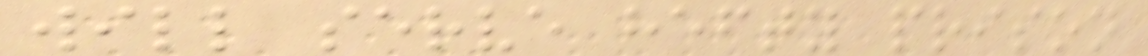will serve hefty prison
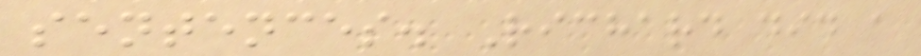sentences. Richard did a
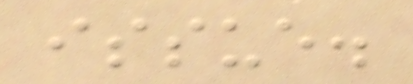issue.
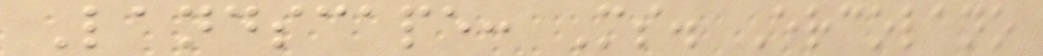Landscape: Ms. Ercolano
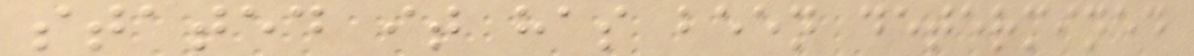stated it has been determined
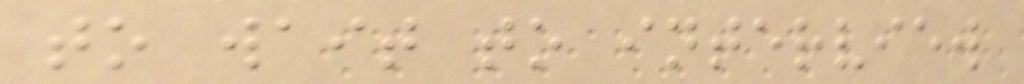to wait to interview
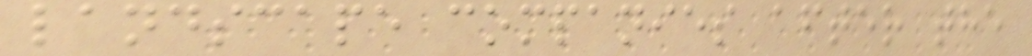landscape companies after the
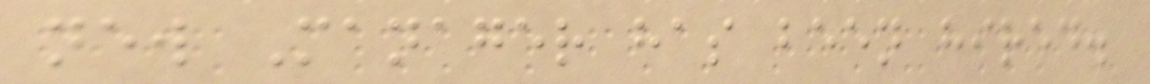new Manager has been hired.
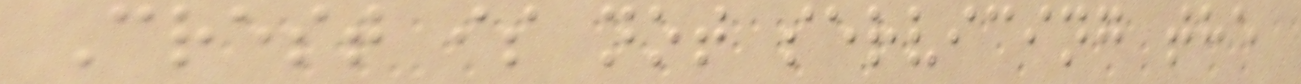Crest is not servicing the
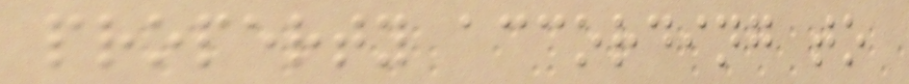property according to
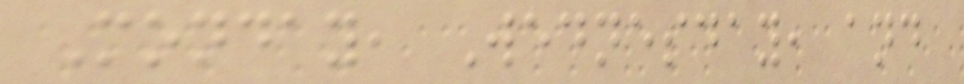Monday, Wednesday, and
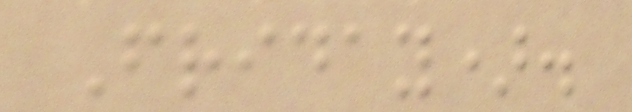Friday).
